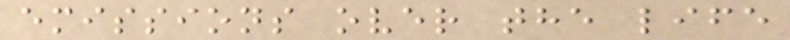emissions over the life
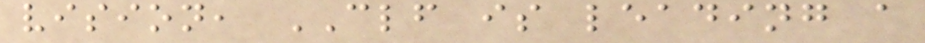vision, CLF is leading a
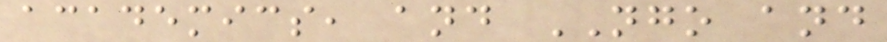academics, and NGO and
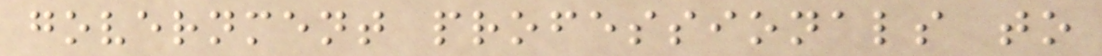government professionals to
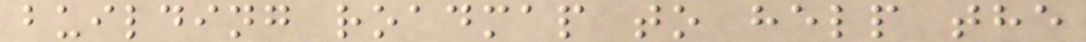building roadmap to help the
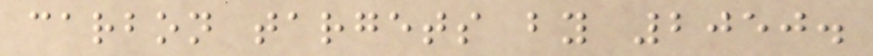carbon targets by 2050.
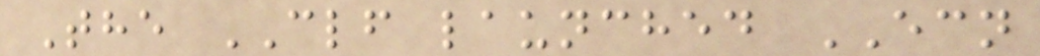The CLF launched ECN
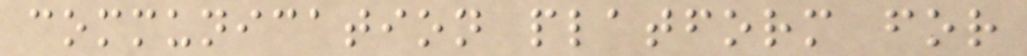communication platform for
